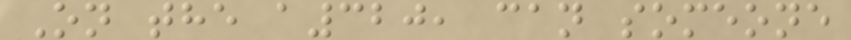On the a320, can someone
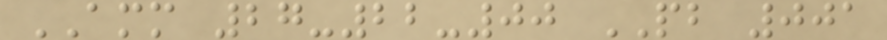AMM 27-22-00 PB 001
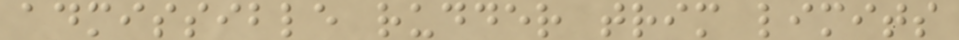admissible rudder trim limits
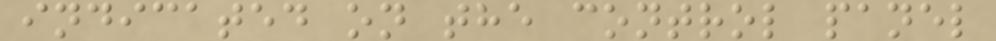indicated on the control panel
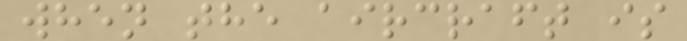when the aircraft is
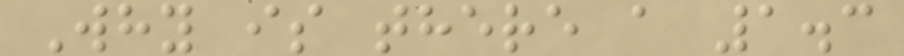Why is there a 1.3
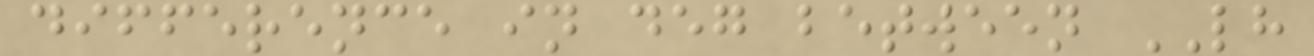difference in deg between LH
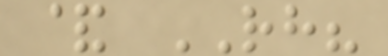& RH?
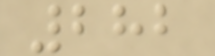282
